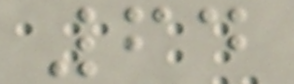64
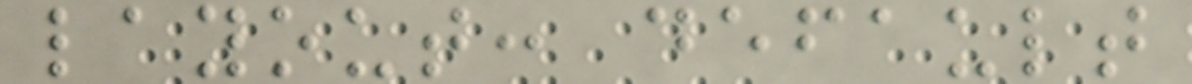layout: default
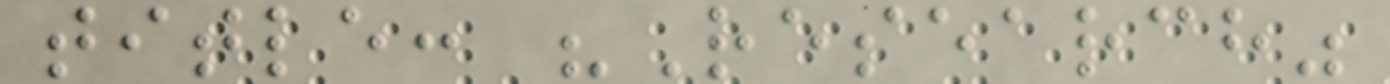title: "Research"
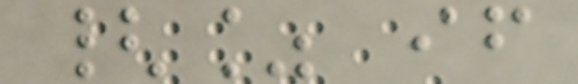{% if
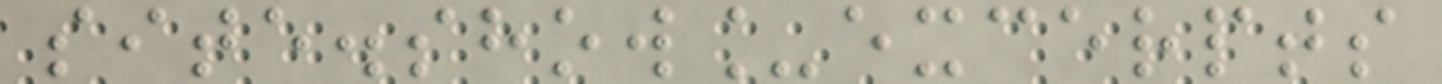site.show_excerpts
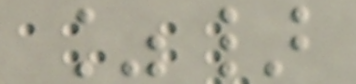%}
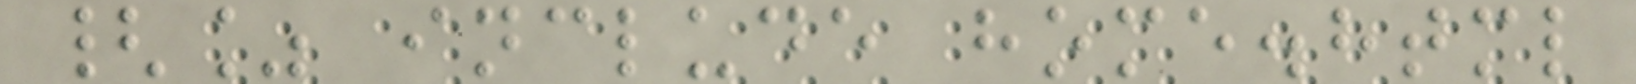{% include home.html
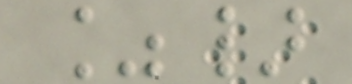%}
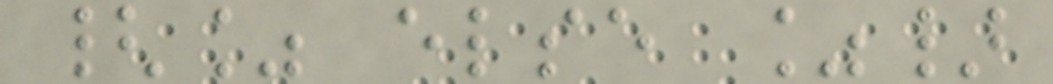{% else %}
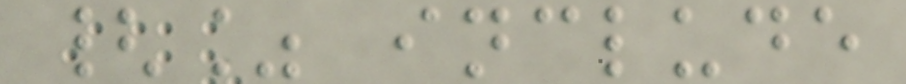{% include
